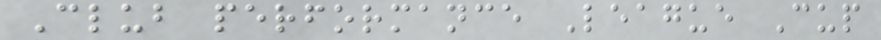Club performance League Cup
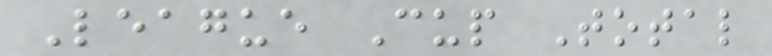League Cup Total
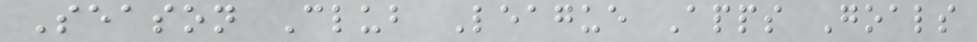Season Club League Apps Goals
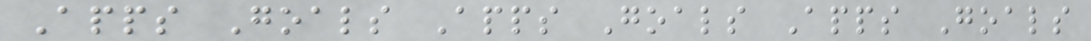Apps Goals Apps Goals Apps Goals
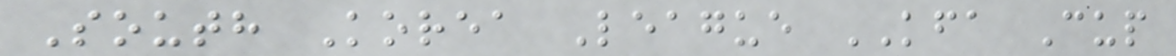South Korea League KFA Cup
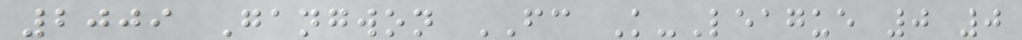2009 Gangwon FC K-League 0 0
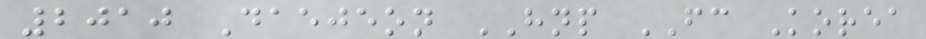2010 Daejeon HNP FC Korea
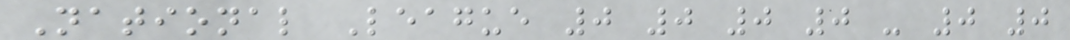National League 0 0 0 0 - 0 0
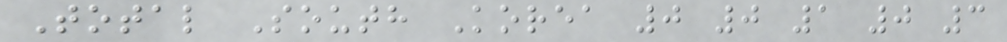Total South Korea 0 0 1 0 3
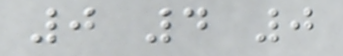0 4 0
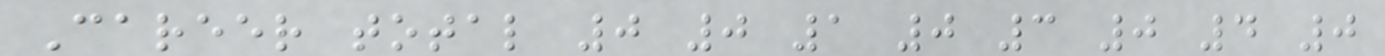Career total 0 0 1 0 3 0 4 0
